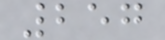257
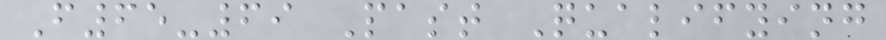F65-69 Past Qualifying
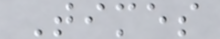Times
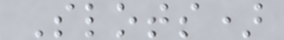Slots)
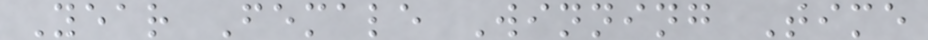Year Female Winning Time
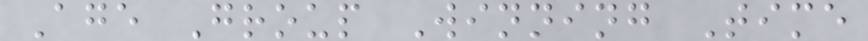Age Group Winning Time
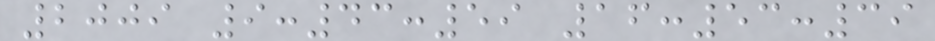2009 9:43:59 16:53:39
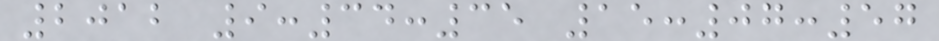2012 9:34:35 15:07:57
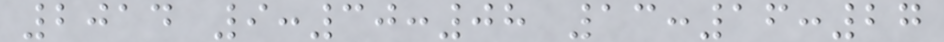2014 9:30:08 13:16:27
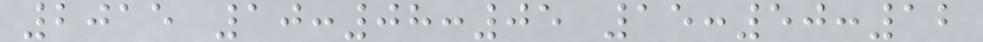2015 10:08:05 15:50:12
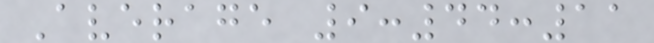Average 9:44:11
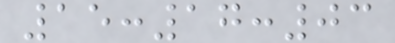15:17:03
